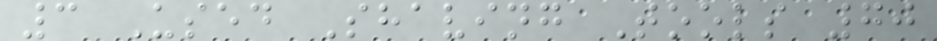3 Used Shaving Tools 70
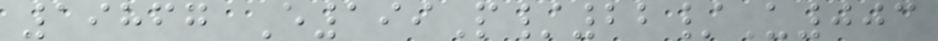19867 E199P/22/U003
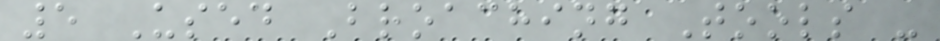5 Used Broaching Tools -
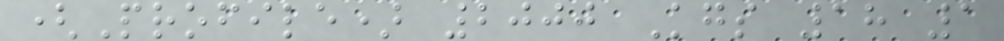(Profile) 2000 Kgs 18 1
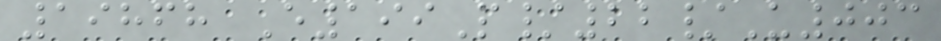19868 E199P/22/U003
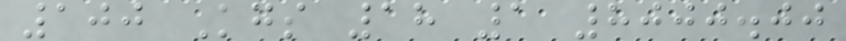100 Kgs 18 1 8000.00
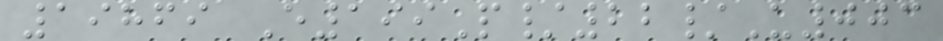19869 E199P/22/U003
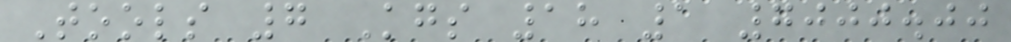Tools 7 Kgs 18 1 7000.00
